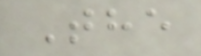The
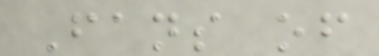Fans of
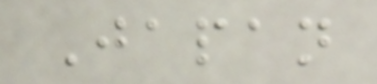Japan
